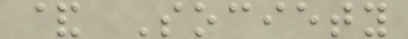& Society
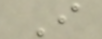I
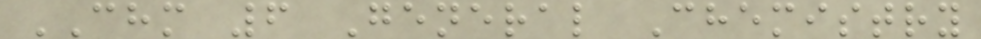CHM 6 General Chemistry
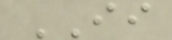II
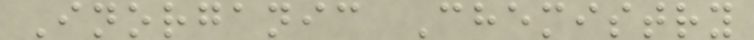Inorganic Chemistry
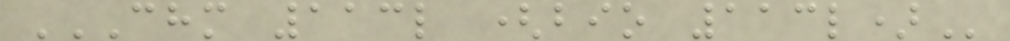CHM 113L (BIO 113L)
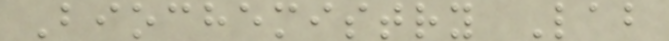Biochemistry Lab
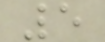5
